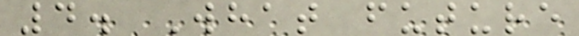4. What future
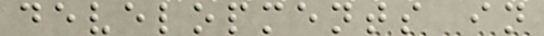developments in
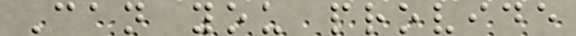Can you provide
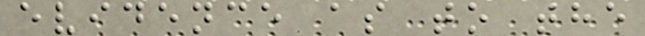evidence as to the
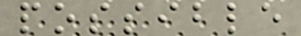possible
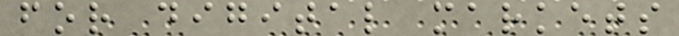for digital markets
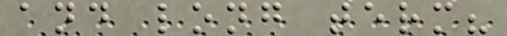and long term?
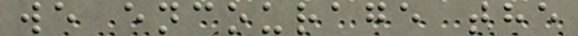we encourage the
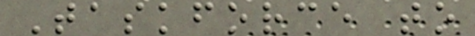Taskforce to
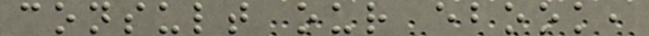consult our ebook,
